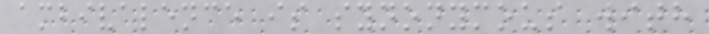ambivalence is synonymous with
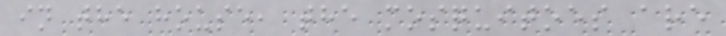in the house, the mosquitoes are
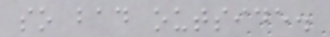so bad outside.
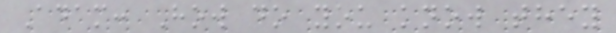Adam: How do you know they
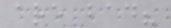are bad?
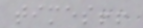times!!
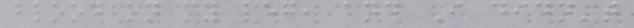blood on my leg, and I didn't
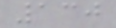130
